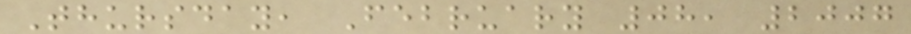Thursday, February 08, 2007
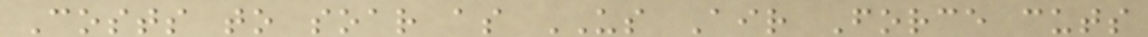Costs to soar as US Air Force cuts
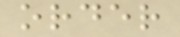order
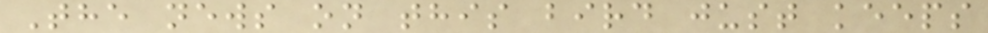The news on this bird just keeps
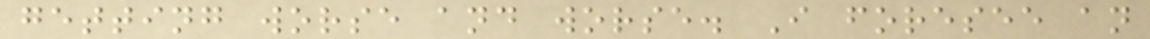getting worse and worse. I foresee an
